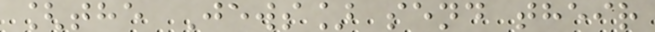[the Jews] send their
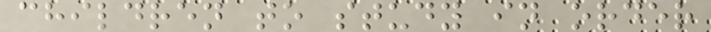children to study in order
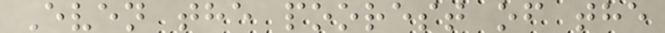Even the poorest of the
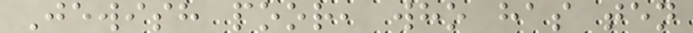Jewish poor, who has ten
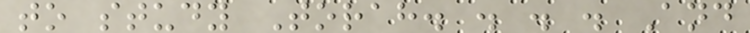to study Torah. . . . And
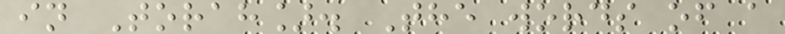in Torah]. The words of a
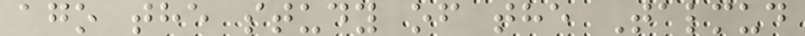ago the study of the Talmud
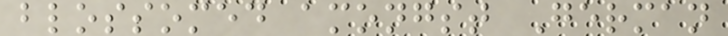blossomed amongst German
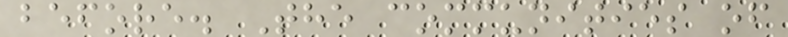before. The communities of
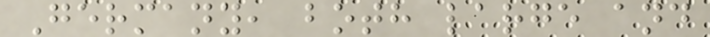Germany, both large and
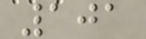101
